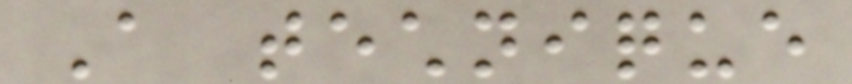A technique
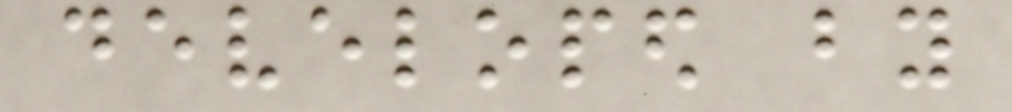developed by
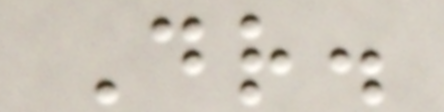Dr.
